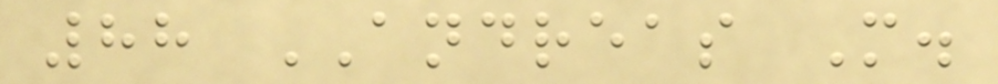88 ANDREAS M.
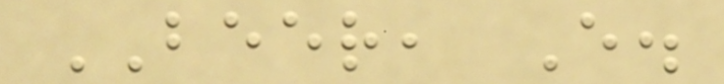BEER, E.
